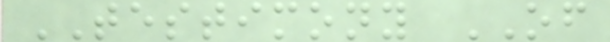TESTIMONY OF
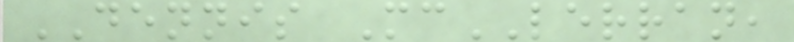DENNIS McLERRAN,
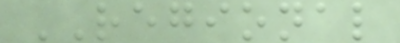REGIONAL
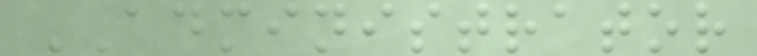ADMINISTRATOR
